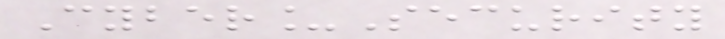Cyber_Security
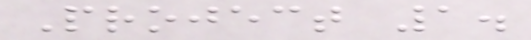Project 1.
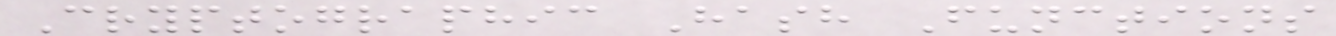Cryptographic Hash Functions
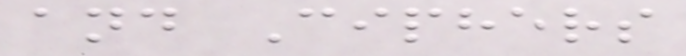and Ciphers
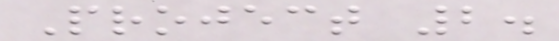Project 2.
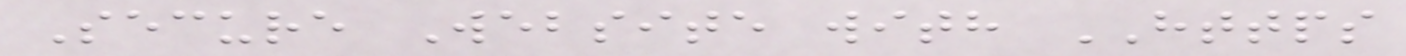Secure Website with HTTPS
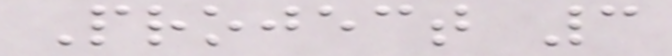Project 3
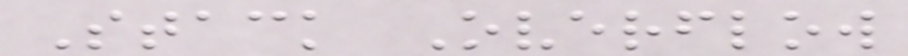Stack Overflow
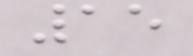15
